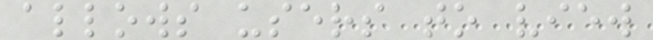allows users to view
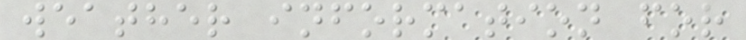weather information for
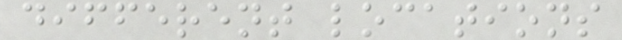different locations
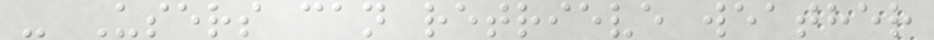- Users can retrieve weather
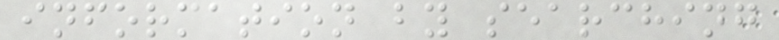information by searching
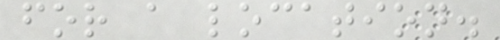for a location.
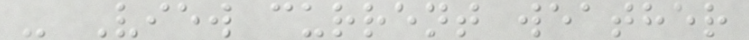- View current weather
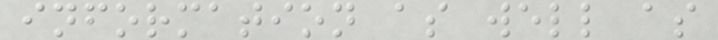information as well as
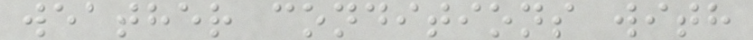weather conditions with
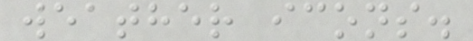weather icons.
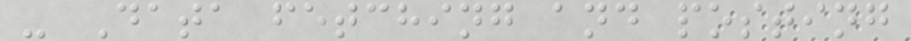- Data fetching and posting
